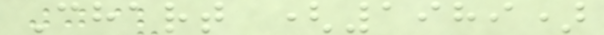Chart (1989)
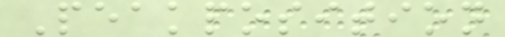Peakposition
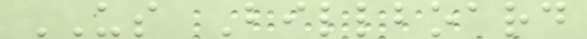US Billboard
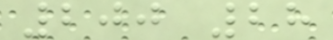200 28
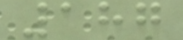187
